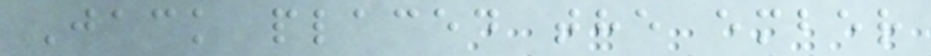Jack placed the ember
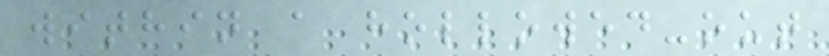within a hollowed-out
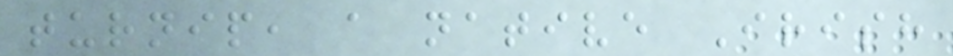turnip, a native Irish
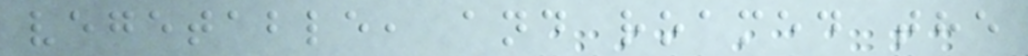vegetable, and roamed the
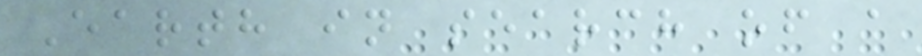Earth in search of a
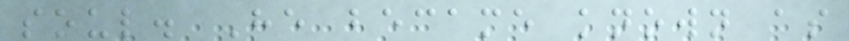soul. He became known as
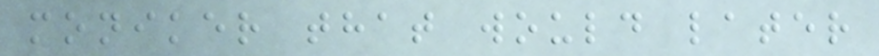moniker that would later
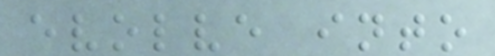evolve into
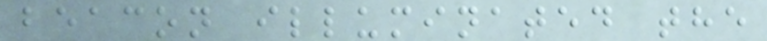beacon illuminated the
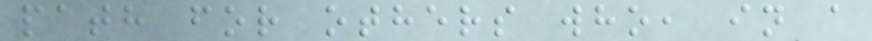path for others who, in a
